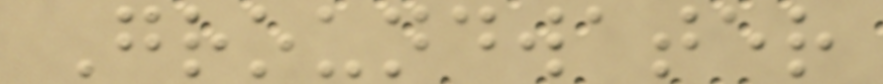Groundwater
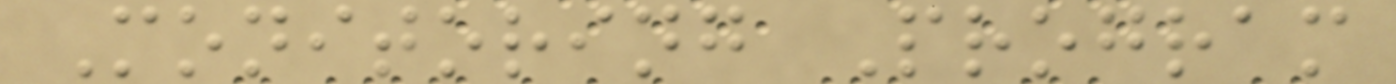Monitoring Program
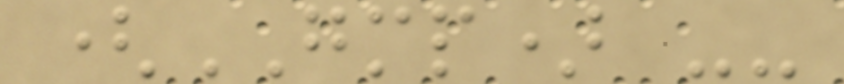(GMP) --
